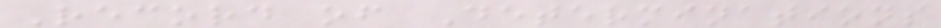Record of Determinations
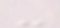-
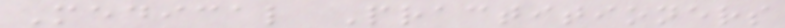Medical Practitioners
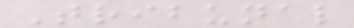Tribunal
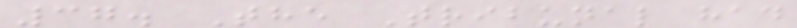37. The Tribunal had
